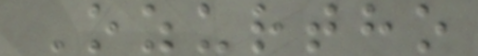Ozurtho
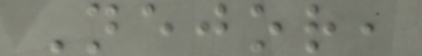Nejor,
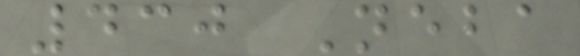430 Neba
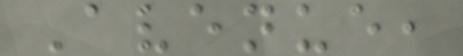Avenue,
